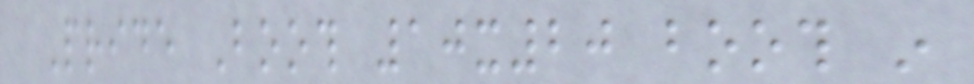Pride Booth 10x20 booth in
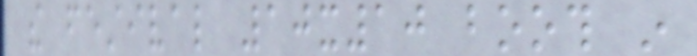the festival 10x10 booth in
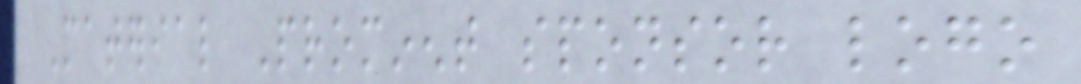Material Prominent sponsor logo
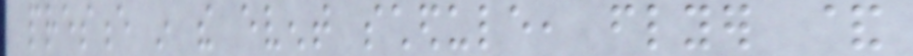presence in the event schedule, flyer &
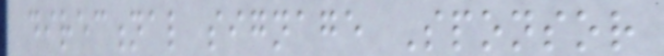directional signage Sponsor
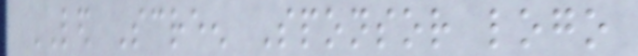LED Screen Sponsor logo
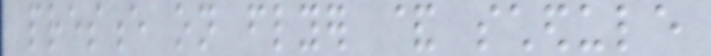presence on flyer & schedule
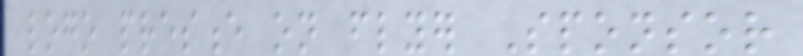logo presence on flyer Sponsor
